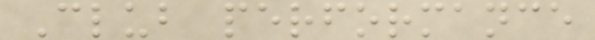Club performance
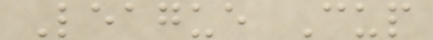League Cup
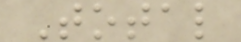Total
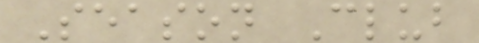Season Club
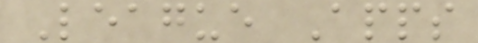League Apps
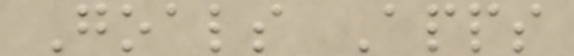Goals Apps
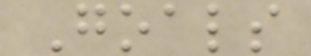Goals
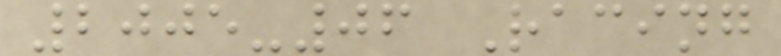2005-06 Racing
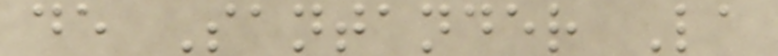de Santander La
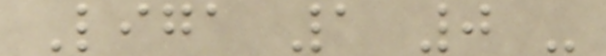Liga 1 0 -
